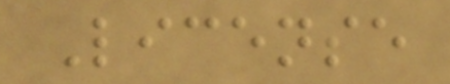License
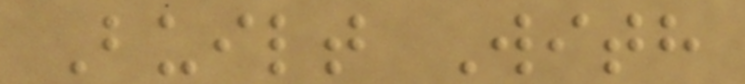Built With
